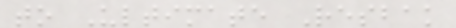to Ultimate Resbak
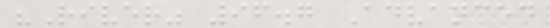"River" 96.7 Advanced
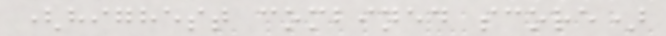(highest combined score)
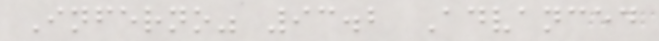Inferno" 93.2 Advanced
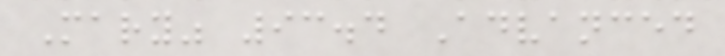Mary" 93.4 Advanced
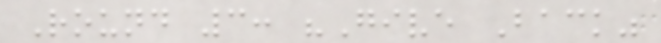Round 3: "Give Back"
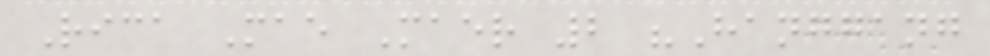Rica Mae Maer 2 "Hanggang
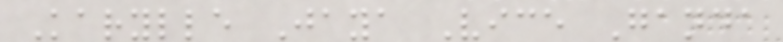Karylle Jaya Vice Ganda
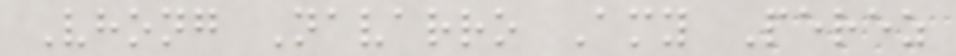Vhong Navarro Amy Perez
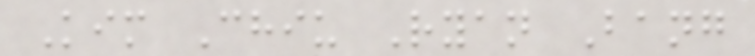Kim Chiu Ryan Bang
